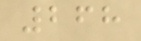268
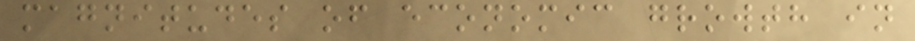magnitudes of economic growth in
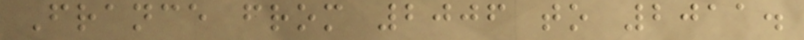France from 2006 to 2011.
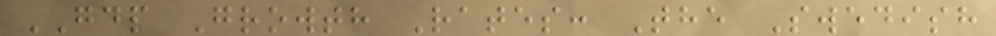GDP Growth Rates: The Swedish
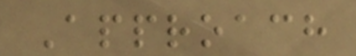Approach
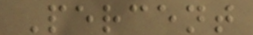Percent
